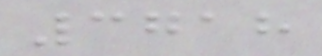3718
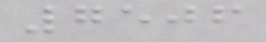7506
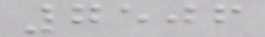7506
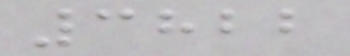3822
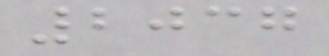2037
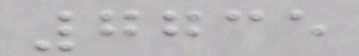7735
